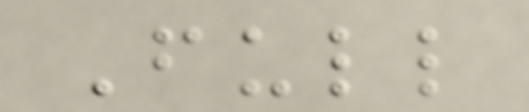Full
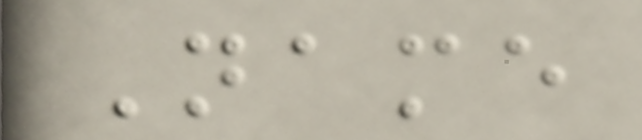Name
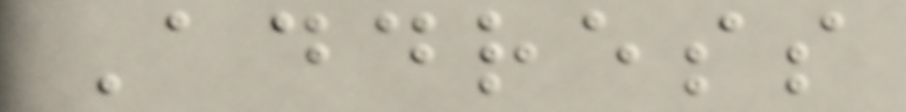Address
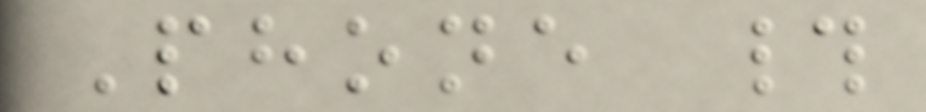Phone #
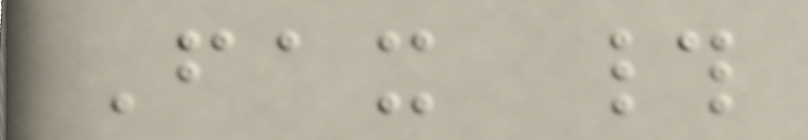Fax #
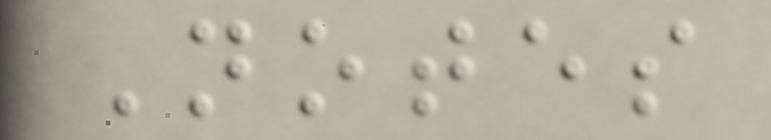Notes
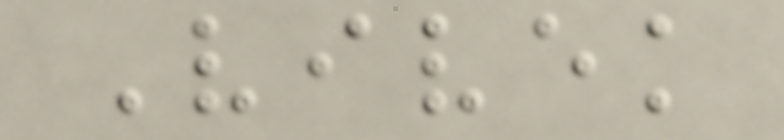Vivek
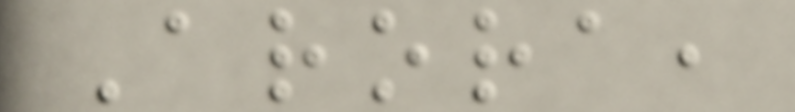Arora,
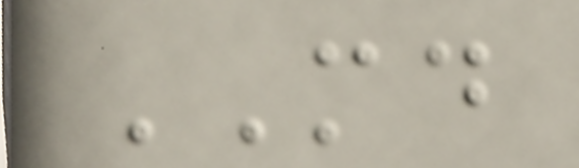MD
